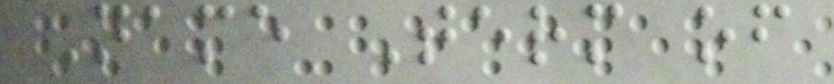Name Term of
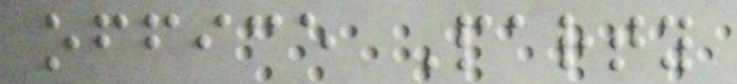office Party
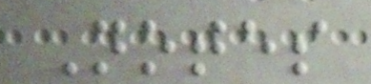Notes
